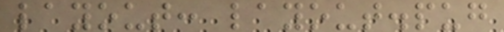layout: layout.pug
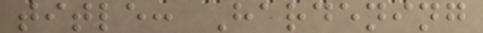title: Hardening
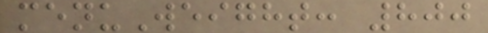menuWeight: 800
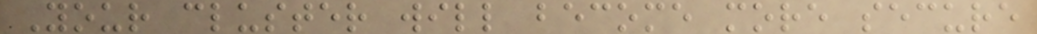Your cluster will become more secure
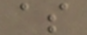as
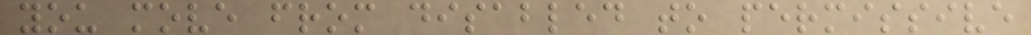you move from disabled to permissive
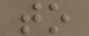to
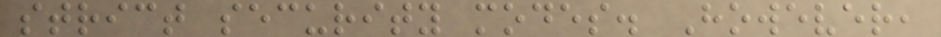strict security modes. However,
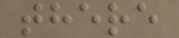there
